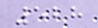528
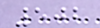502
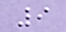9
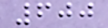600
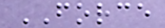FORCE
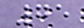75
